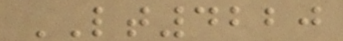LT4220
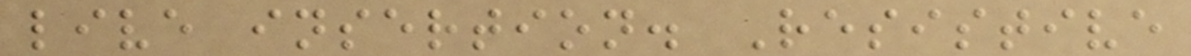live insertion. Resistive
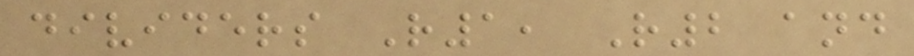dividers R1, R2 and
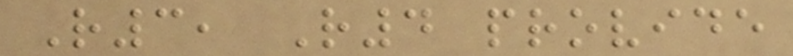R3, R4 provide
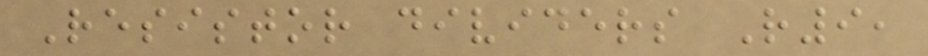Resistor dividers R9,
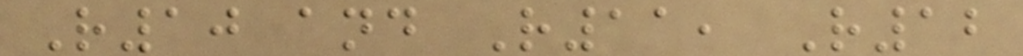R10 and R11, R12
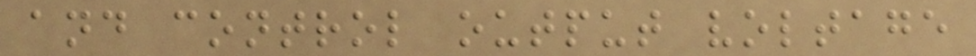and control output voltage
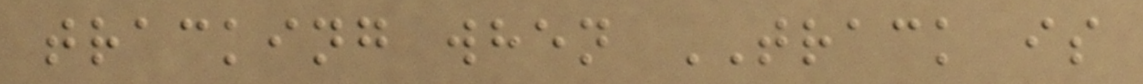tracking when TRACK is
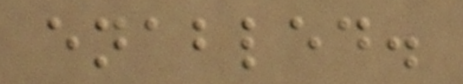enabled.
